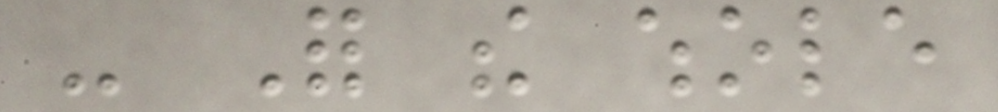- For the whole
